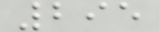295
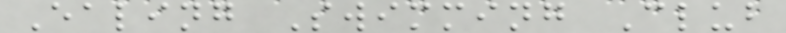Ealing Swimming Club
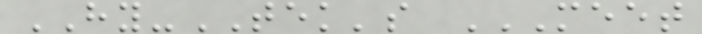HY-TEK's MEET
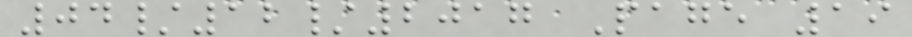04/12/2017 Page 19
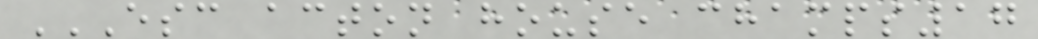ESC ACTON HOUSE CHAMPS17
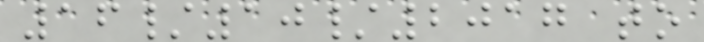16/10/2017 to
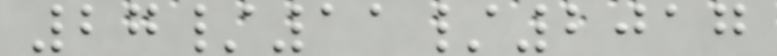27/11/2017
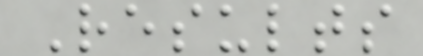Results
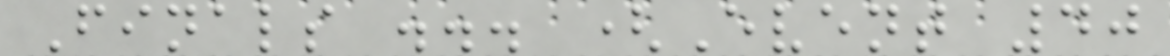Finals ... (Event 40
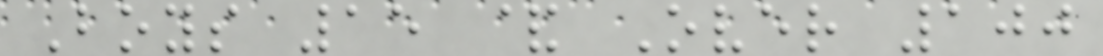Boys 15 & Over 100
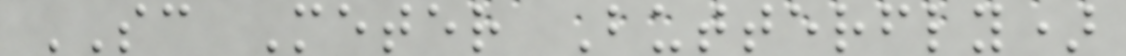SC Meter Butterfly)
